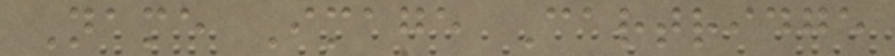Name Image Cartridge
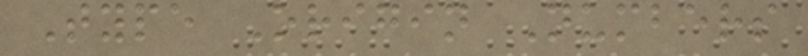Type Origin Numbers
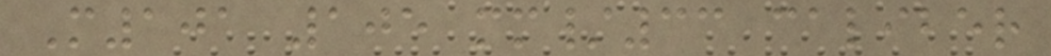M101 105 mm/33 caliber
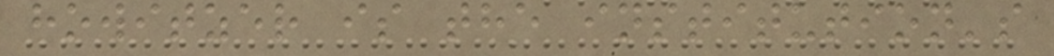howitzer is the institution's
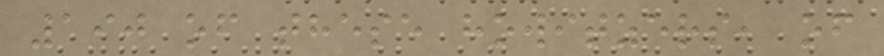190 of these howitzers, of
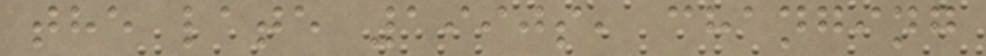the late 1990s, changing
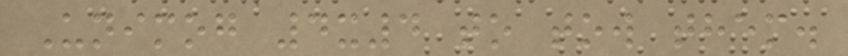Unimog 4x4 to tow them.
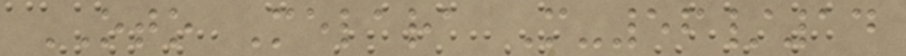OTO Melara M-56/14
